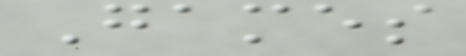Games
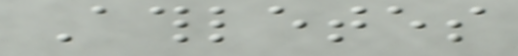Athletes
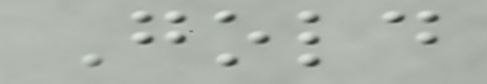Gold
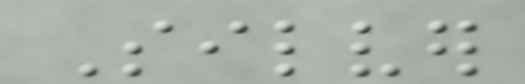Silver
